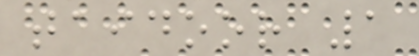taidoor 1
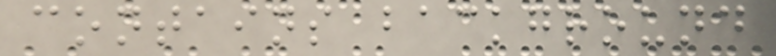contains background
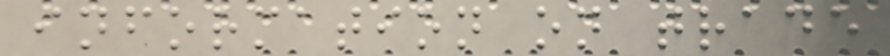information on trade
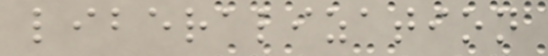liberalization
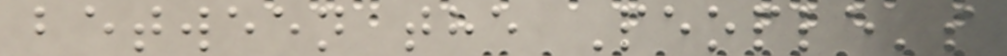between the People's
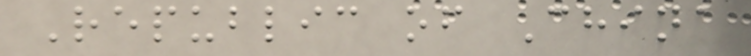Republic of China
